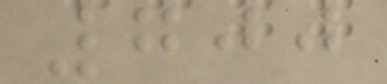700
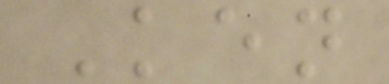Ken
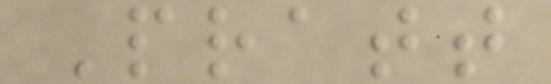Pratt
